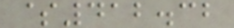$412.32
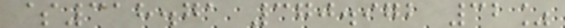$318.71 370.972 32%
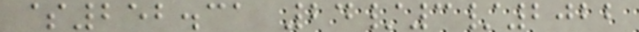$252.31 24/3/2022
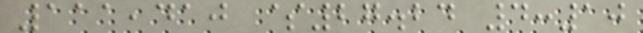111,410 $27.24 4:10
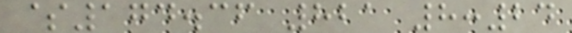$174.36 821 8:24
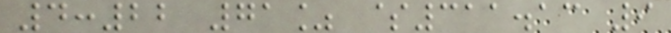4:22 71% $311.13 9
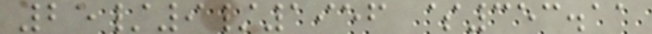25/9/1956 $353.11
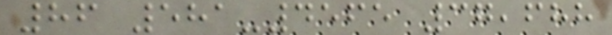86 581-4565 37,688
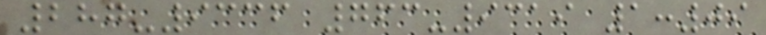287-9336 763-9319 1:09
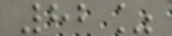82%
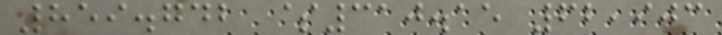859.742 $310.15 62,903
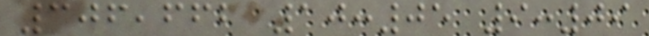306,662 10:05 9:09
